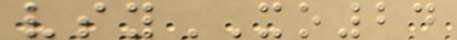vsyXO24
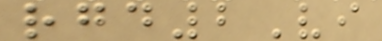rgd2Vi
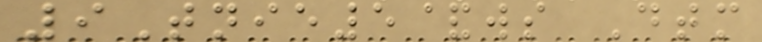9Tnie5&ws Dtm
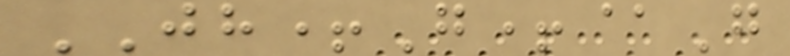JH+G+@G
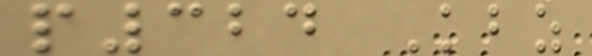p324 Kbz
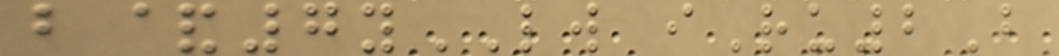b&7yLW iRu2B
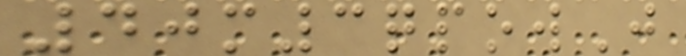40m3qpowJ
